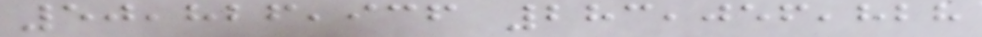50,826,936 283,056,828
